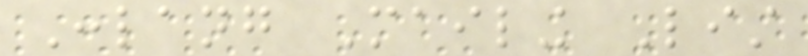Conlang Mailing List
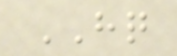HQ
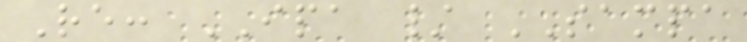Re: IPA / SAMPA
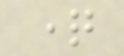question
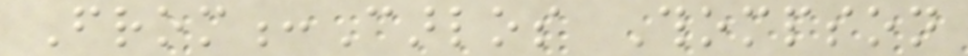From:Carlos Thompson
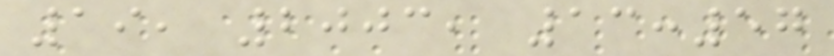19, 2003, 13:57
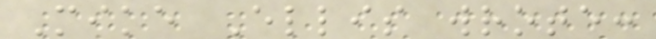Mike Ellis wrote:
